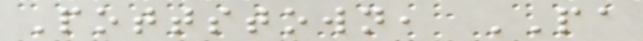Pottstown, PA
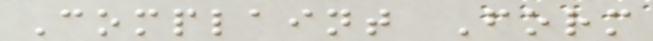Complaint Form
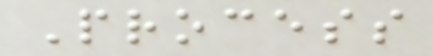Process
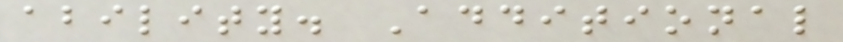ability. Additional
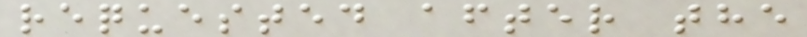requested after the
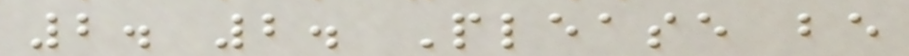2. 2. Please be
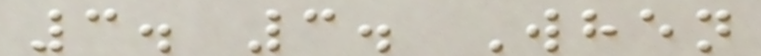3. 3. When
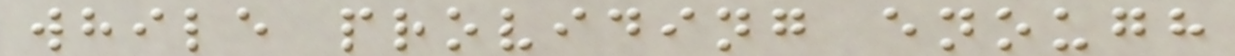while providing enough
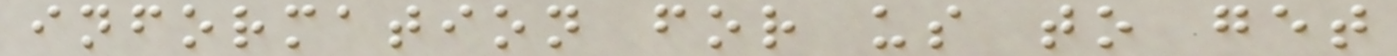information for us to get
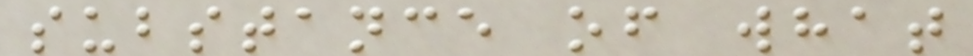substance of what
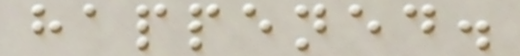happened.
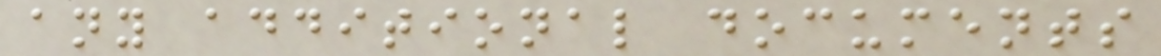any additional documents
